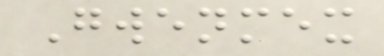Gwenmex
